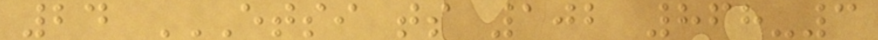24 ETSI TS 102 868-3
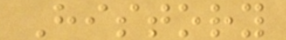History
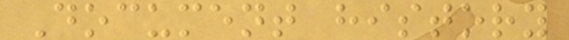Document history
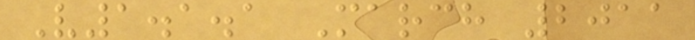V1.1.1 March 2011
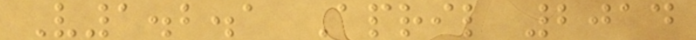V1.2.1 April 2014
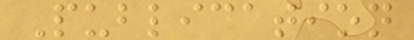Publication
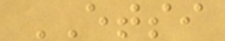ETSI
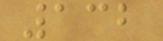132
